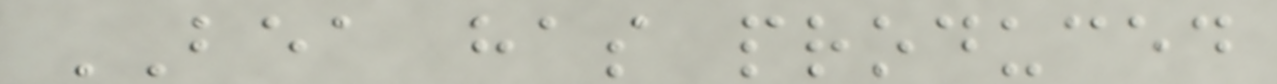BEA has produced
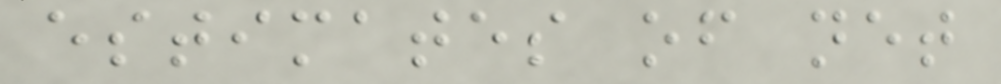estimates of net
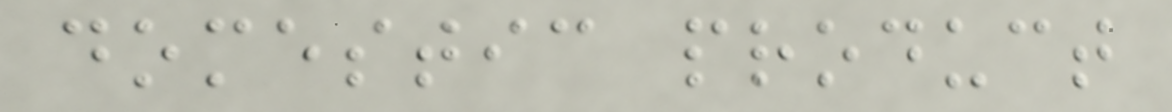domestic product
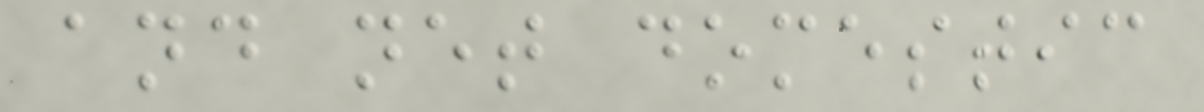and net domestic
